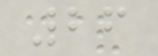26
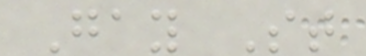Gay St
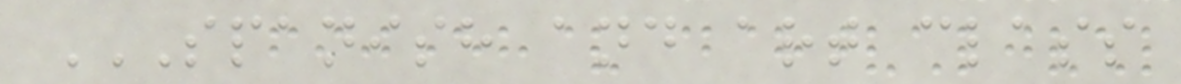SPANISH AND ART CLASS
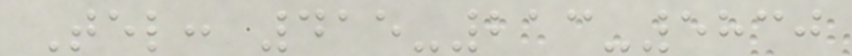Tel: 415-213-5830
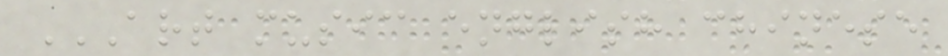ART MUSIC ENGLISH CHINESE
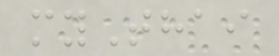myThai
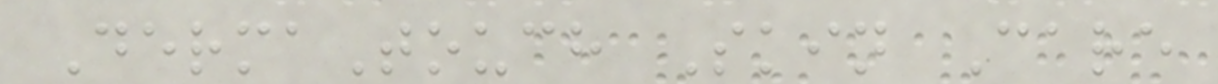DermaTouch Skin Care
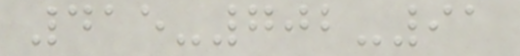415-702-91
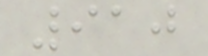910
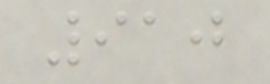910
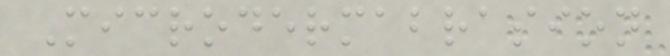Microdermabrasion
